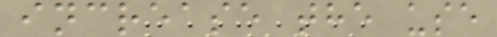increase the use
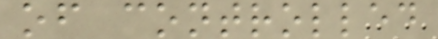of controlled
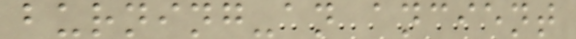burning-an ancient
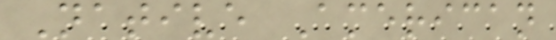Native American
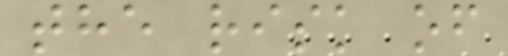the risk of
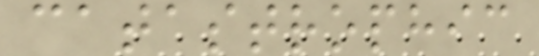catastrophic
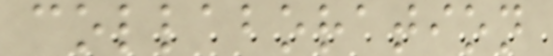collaboration
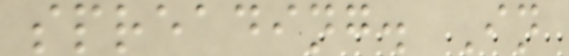spreading. In
